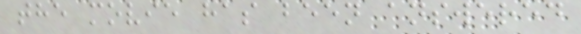the movie has been answered
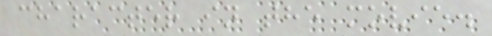character in the movie.
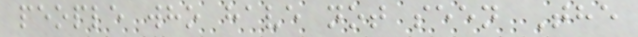people who have not seen The
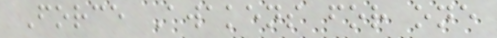Force Awakens for one
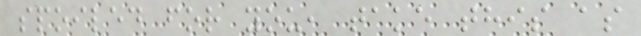spoiled for you, take this as
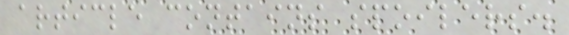article contains spoilers.
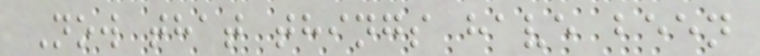Now that things have been
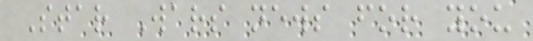Star Wars news for you
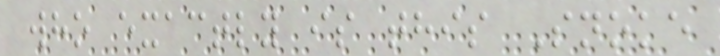who exactly is this Snoke
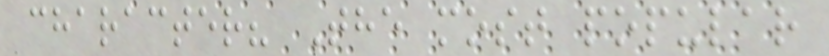character? The most popular
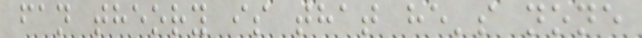fan theory is that he's none
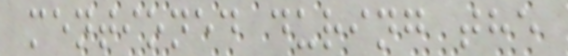mentioned during the
